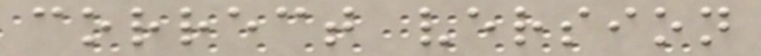correct version
